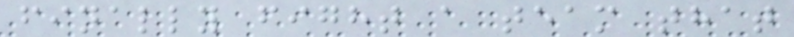finally fight a team that
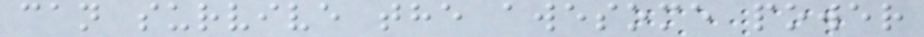can survive the awesome power
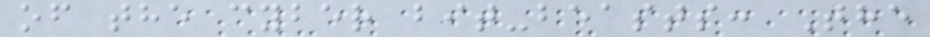of the cyber bit-beasts: The
